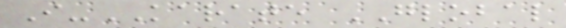I-KARATE GLOBAL
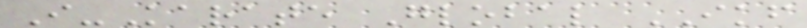I-Karate Global IKF
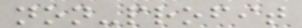non-profit
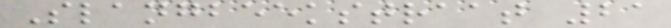Slangbeekstraat 21
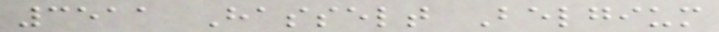3511 Hasselt Belgium
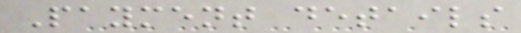Payment details
